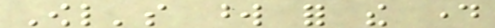Owl's word for the day
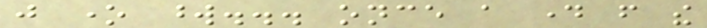just one word... once a day from the
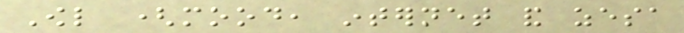Owl (mood, internet and zesa
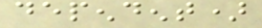dependent)
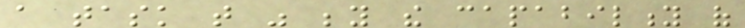a task that was beyond the capability of
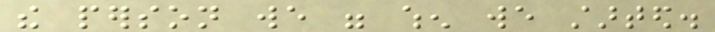the person we were when we started.
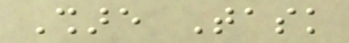Share Task
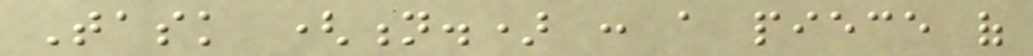Task (n.) : a piece of
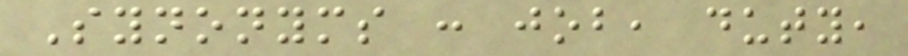Synonyms : job, duty,
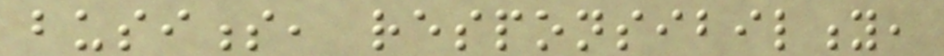business, responsibility,
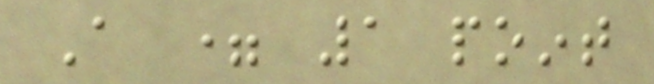A = 1 point
